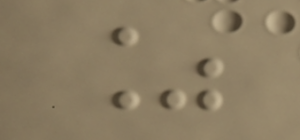%
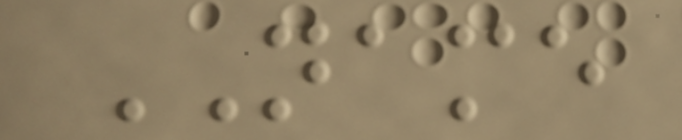NAME
